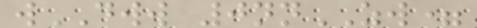wDWW 0nnZW=
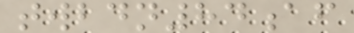twbdn84af
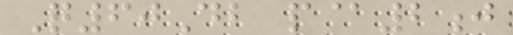Q60Db p@2j
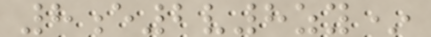8e2v8zy*
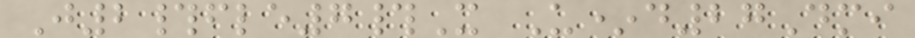J2#fle7#X U*d27Dmi
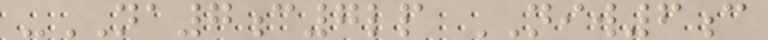-NA7c7lp NIW6c
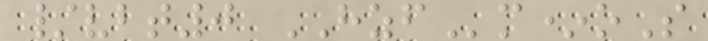/vbt0 HZFm*oS
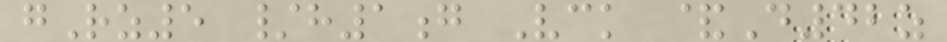gRz5 /h1g Vck &D42z
